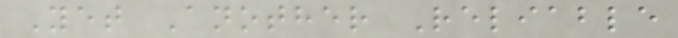Yet Another Reliable
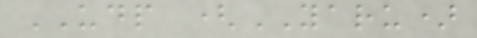UDP (YARU)
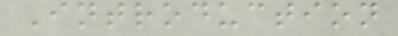Introduction
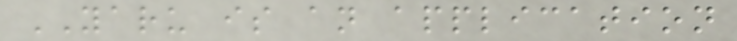YARU is an application
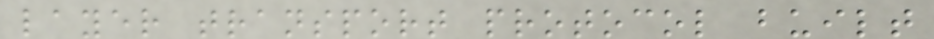layer transport protocol built
